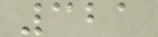321
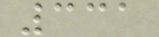331
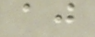aj
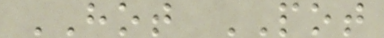HOT POT
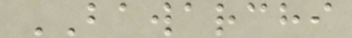BAWARCHI
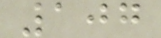107
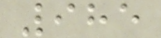985
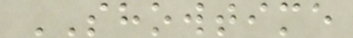SHOWTIME
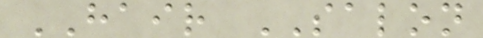HAIR SALON
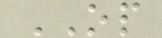OP
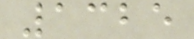1325
